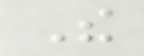The
